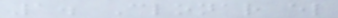1. Clonar el
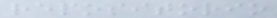repositorio
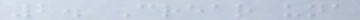2. Crear una
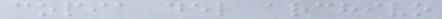copia del archivo
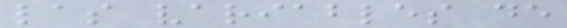las variables de
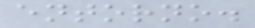entorno.
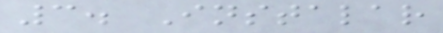3. Instalar
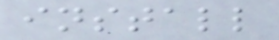install
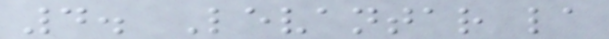4. Levantar la
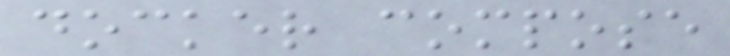docker compose
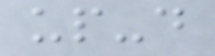up-d
